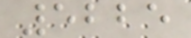5225
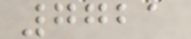7721
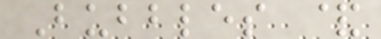Bubbles &
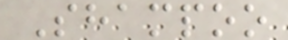Shampoo
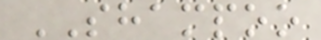SHAMPOO
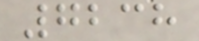7238
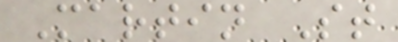Martin St
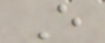E
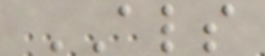ALS
